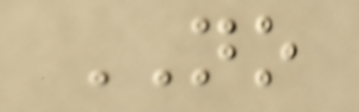NO
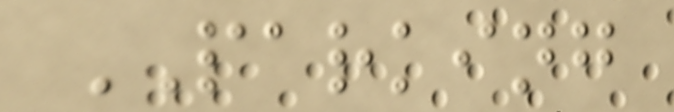PARKING
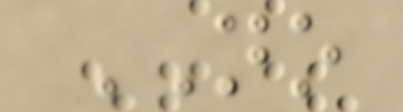NO
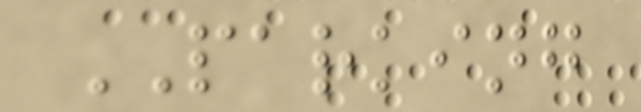PARKING
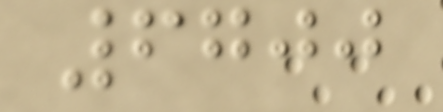6700
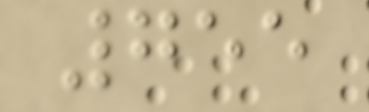755
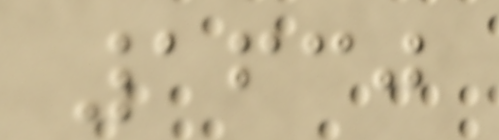1630
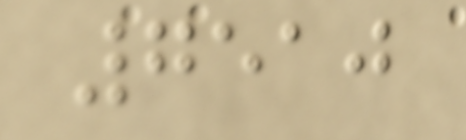7510
